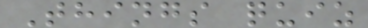Things quiz
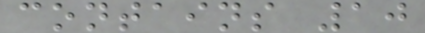contains 10
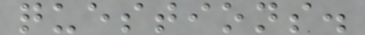questions.
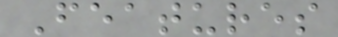Features
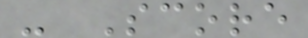- Score
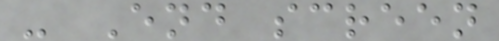- End screen
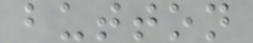button
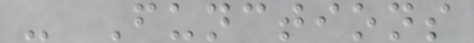- Functions
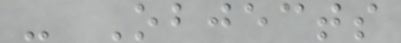- Objects
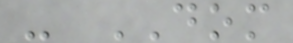- DOM
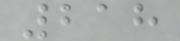218
